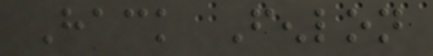Hack Fenlon
